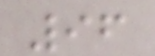96
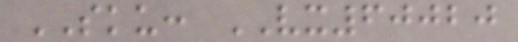SKU: VX60020
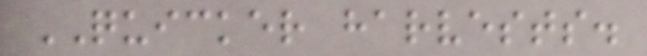QUICKER harvests.
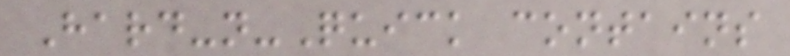Hard-n-Quick contains
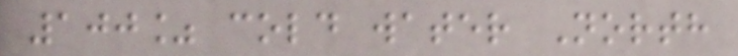100% cold water North
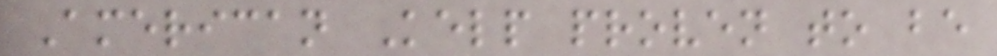American Kelp proven to be
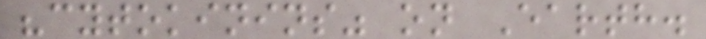"cytokinins" on Earth.
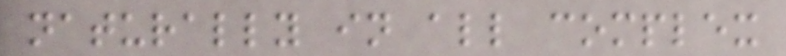naturally in all complex
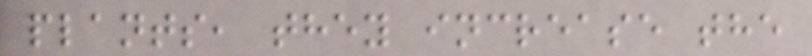plants, they increase the
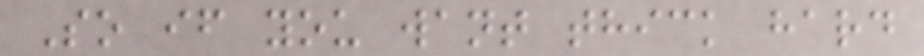So if you want thick hard
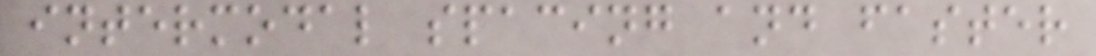intermodal spacing and faster
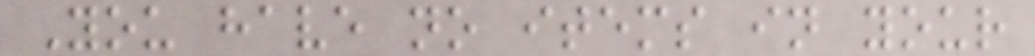You have no items in your
